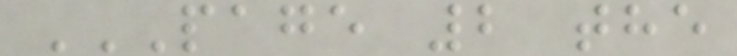PAGE 2 THE
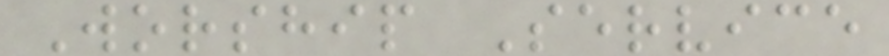Worship Service
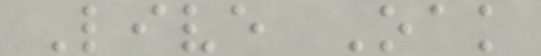Live Oak
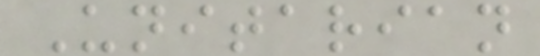Unitarian
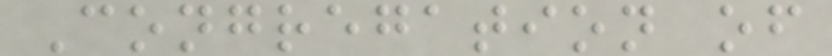Congregation of
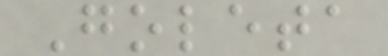Goleta
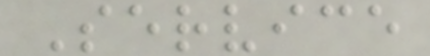Service
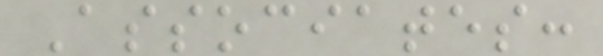Associates:
